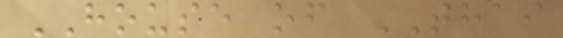HOUSE of THAI
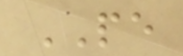PE
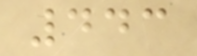443
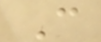C
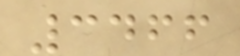3466
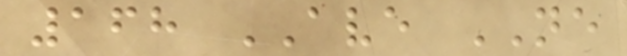168 AVE NE
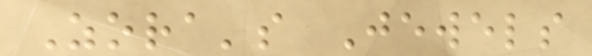Zora's Jewels
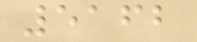5162
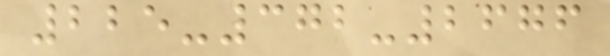225-372-2676
